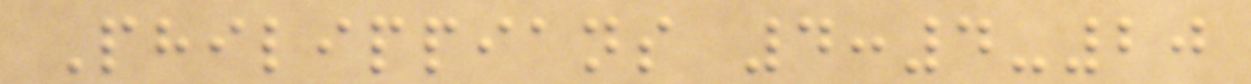Philippians 4:4-20
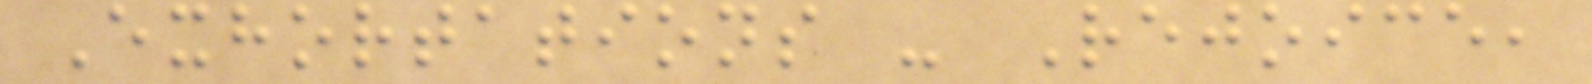Exhortations - Rejoice,
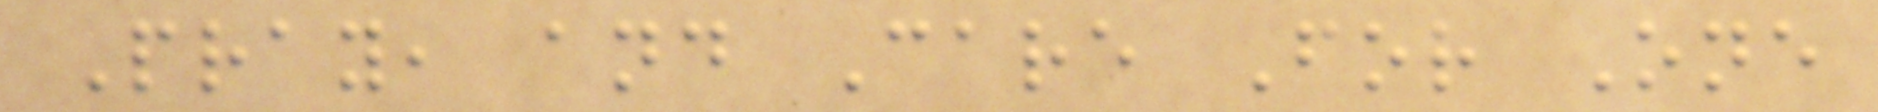Pray, and Care For One
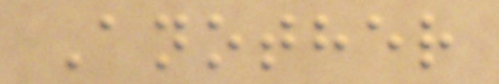Another
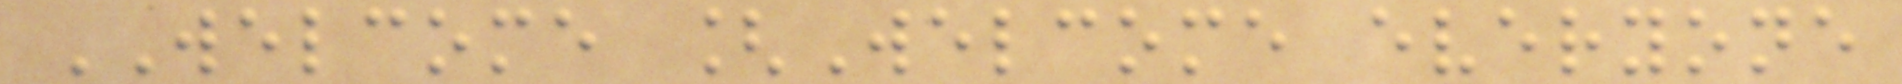WELCOME [Welcome everyone
